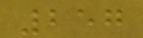257
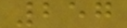257
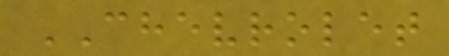CHEVROLET
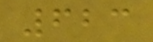623
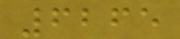6265
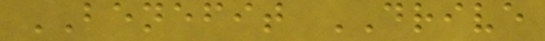BENEFIT DRIVE
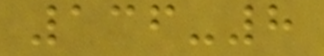136-8
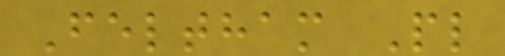Feltham Pl
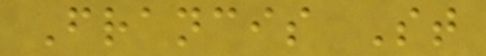Francis St
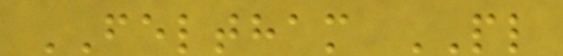FELTHAM PL
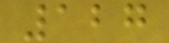127
